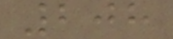208
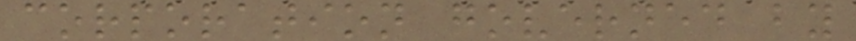corporation governed by
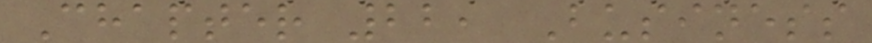Chapter 22, Business
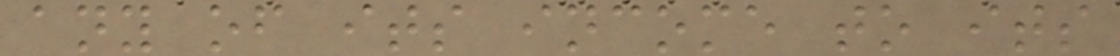any of its income to its
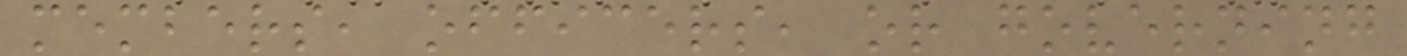members, officers, or governing
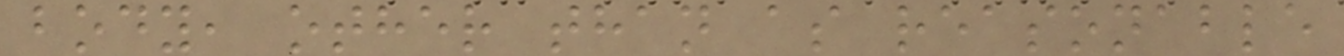body, other than as reasonable
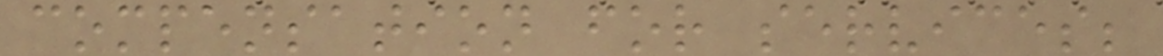compensation for services;
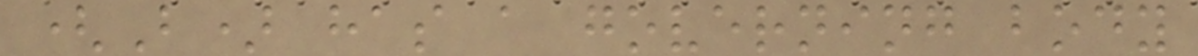(B) has a governing body
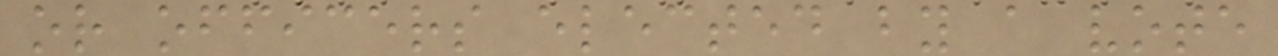or officers elected by a vote
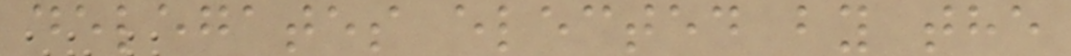delegates elected by the
